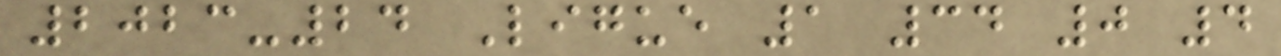2023-24 Ligue 1 34 0 4
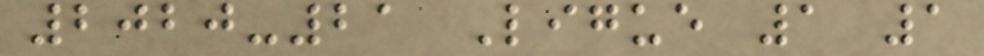2020-21 Ligue 1 1
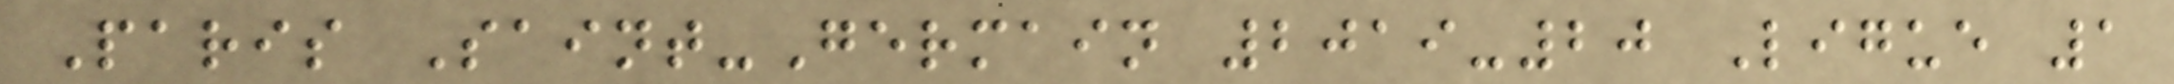Paris Saint-Germain 2019-20 Ligue 1
